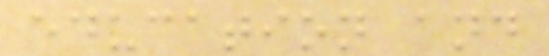education and
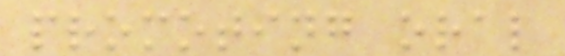promoting oral
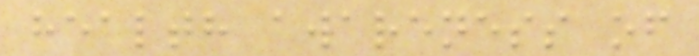health awareness of
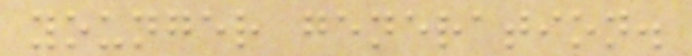younger generation.
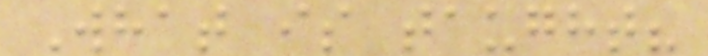What is taught?
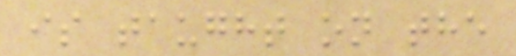is taught on the
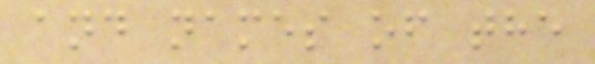and names of the
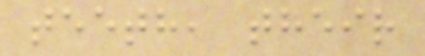teeth, their
